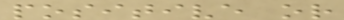positive or
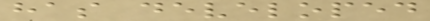has developed
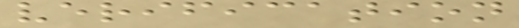verification
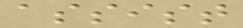assist
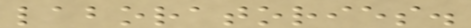laboratories.
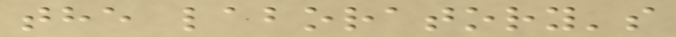the laboratory's
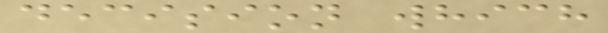decision which
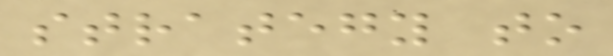strategy to
